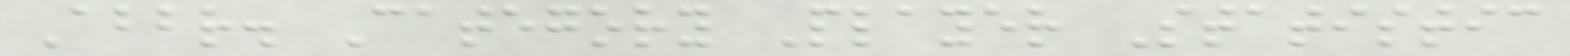Abbr. Category Player Statistic
